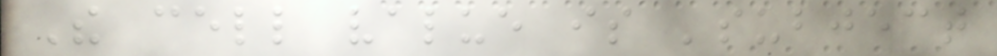The cell value is 'subject
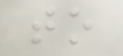to
